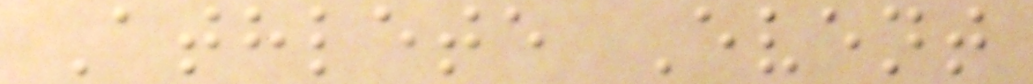Athlete Event
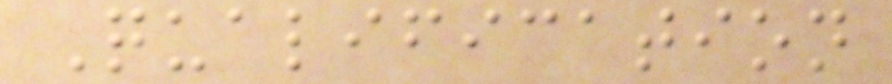Qualification
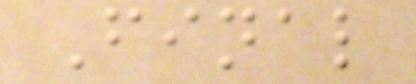Final
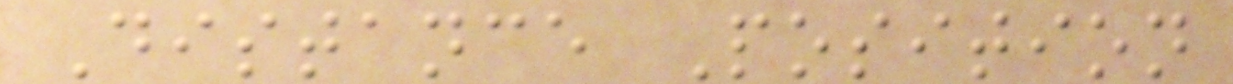Distance Position
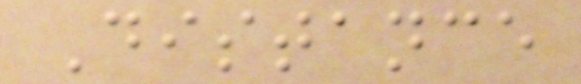Distance
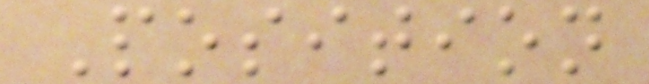Position
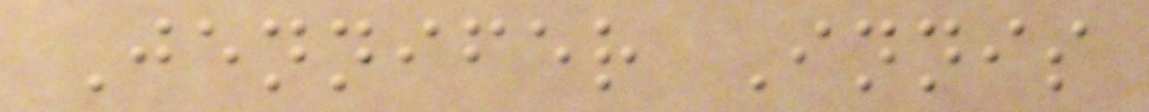Jennifer Innis
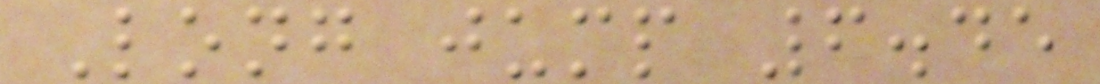Long jump 6.45
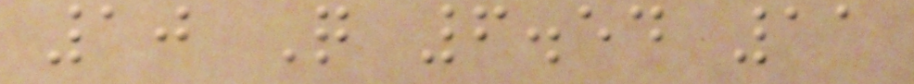10 Q 6.54 11
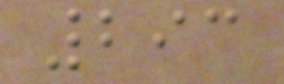293
